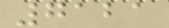7121
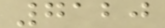7120
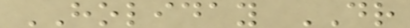HOLIDAY DR
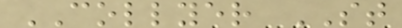COLLYER ST
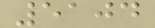5104
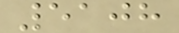5108
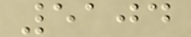5104
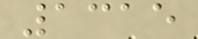1315
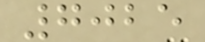7025
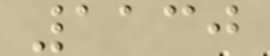1130
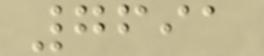7691
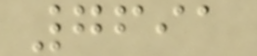7691
